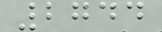2744
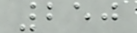250
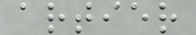artier
